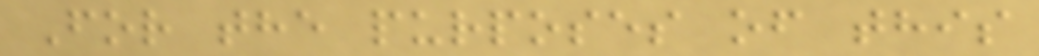For the purposes of this
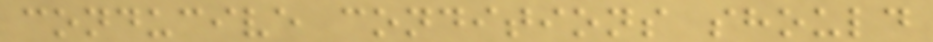conducive conditions should
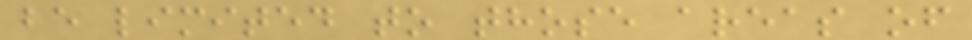be limited to those areas of
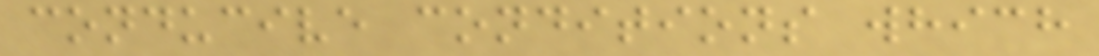conducive conditions which
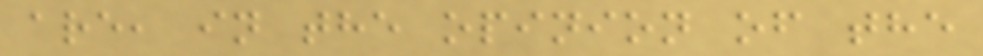are, in the opinion of the
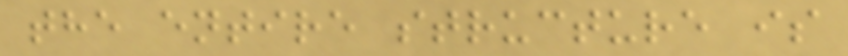the entire structure is
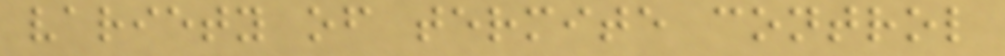variety of termite control
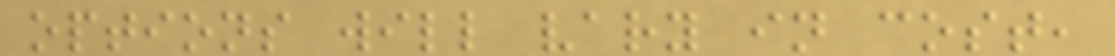options will vary in cost,
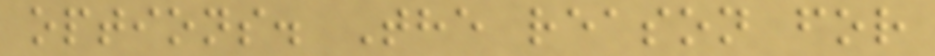options. The reason for
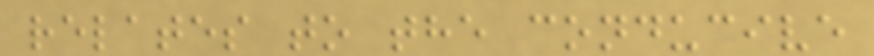relates to the conducive
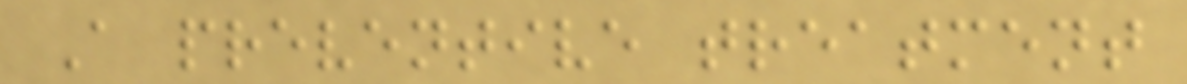A preventive treatment
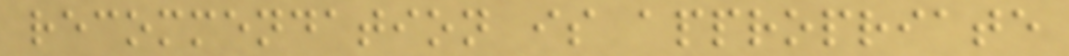recommendation is appropriate
